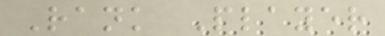Rank Player
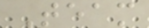Team
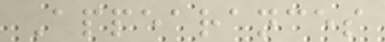Appearances
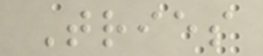Tries
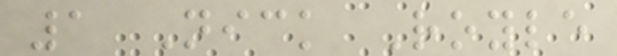1 Nick Royle
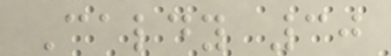Caldy 30
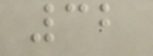32
